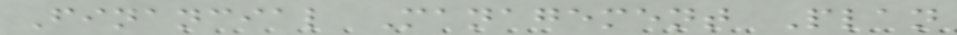Financial Management Plan
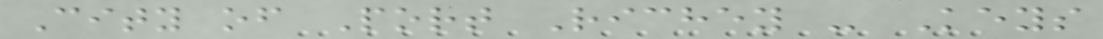City of Port Richey - Keys
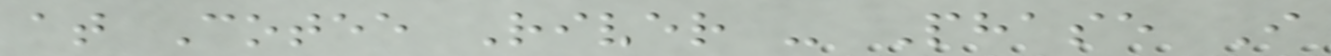at Cotee River - Phase I
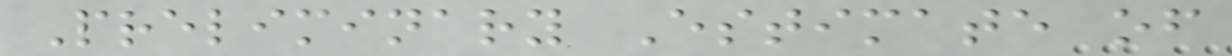Preliminary Estimate of
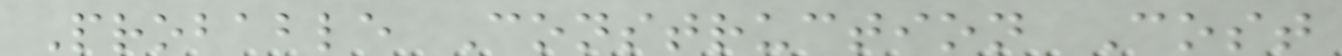Probable Construction Cost
